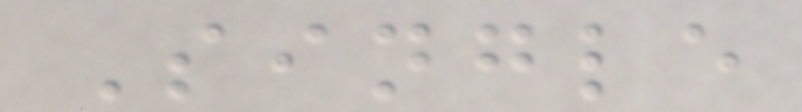Single
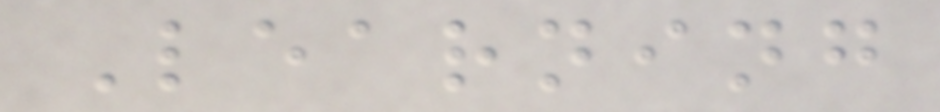Learning
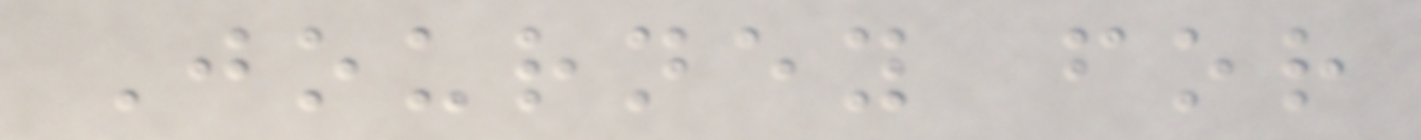Journey for
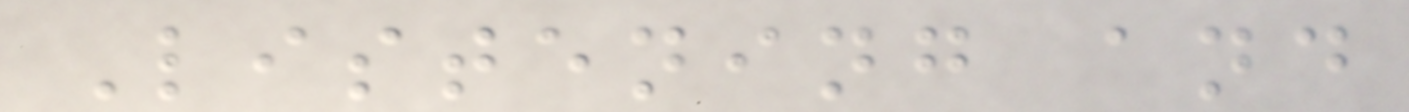Listening and
